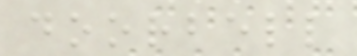doorbell
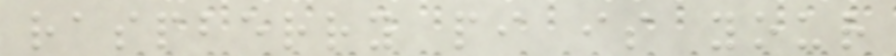raspberry pi is your
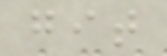git
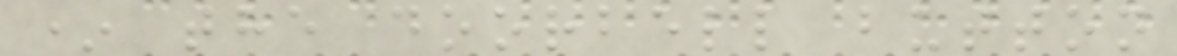* the doorbell button
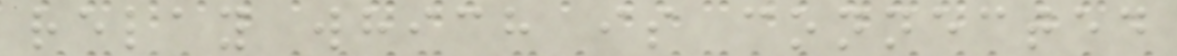relay which is connected
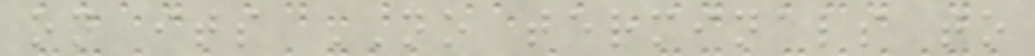on its NO terminals to
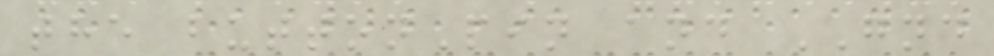the buttonPin and GND
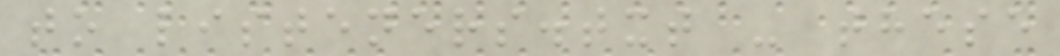to listeners.txt - these
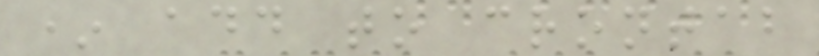* add to crontab
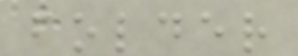folder
